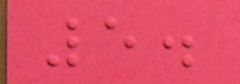5.
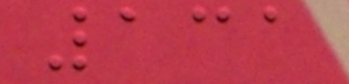131
